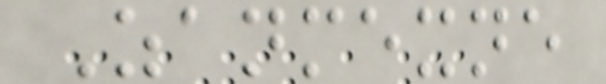Zanmexne
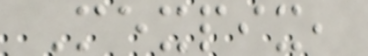Mexpix,
